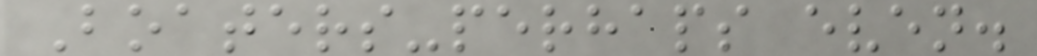Boaters-perhaps even.
